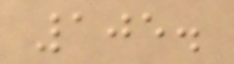105.
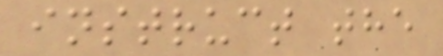instruct the
